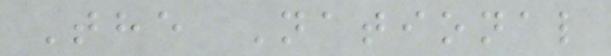The National
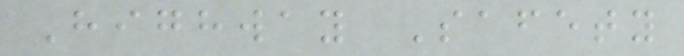Highway Safety
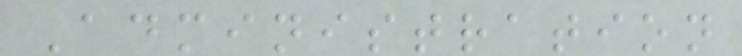Administration
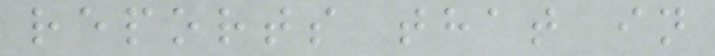reports that in
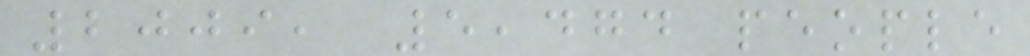2009, 5,474 people
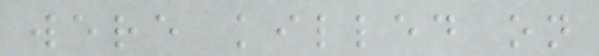were killed on
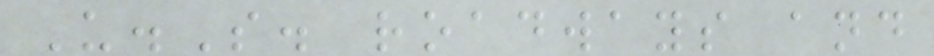U.S. roadways and
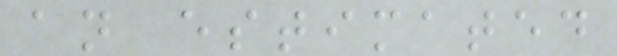an estimated
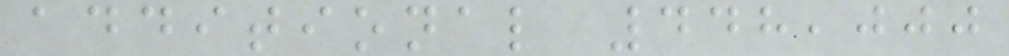additional 448,000
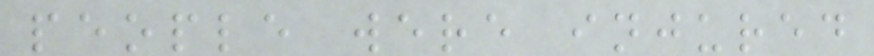people were injured
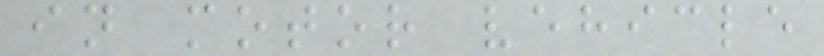in motor vehicle
